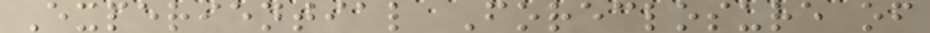Experiential Foreclosure of
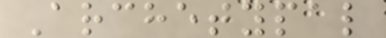Archetypal
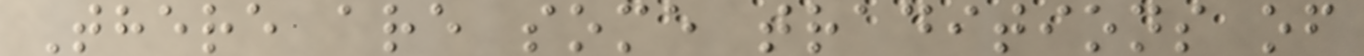There are some traditions of
